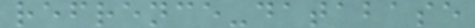refrence-database
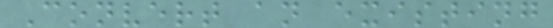Convert an existing
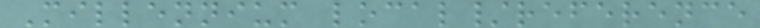Millennium local/reference
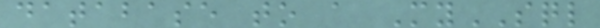database to a MySQL
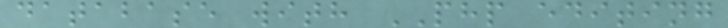database with PHP editing
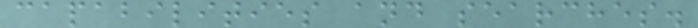capabilities and searches.
